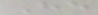He
